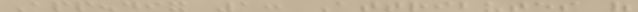Appendix 1: Attributes of
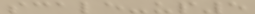scale-up5
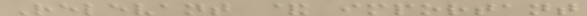Relevant & important
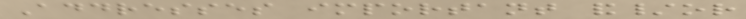Addresses important and/or
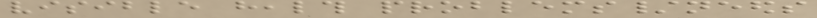visible health problems/needs
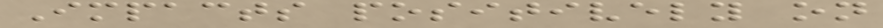Impacts positively on
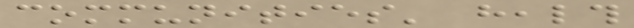communities' health
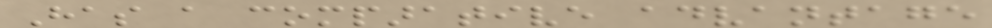Has a comparative advantage
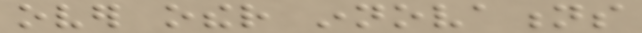over other innovations
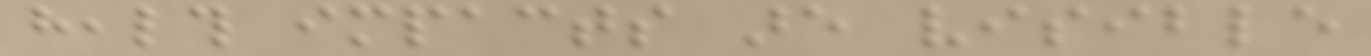health impacts are visible
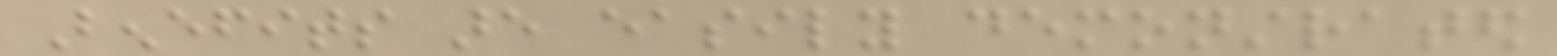Benefits are easily demonstrated
